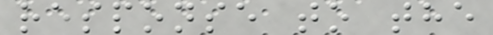response to the
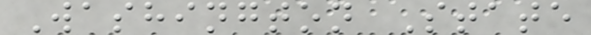Washington State
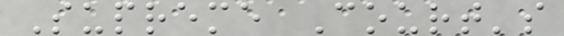Supreme Court's
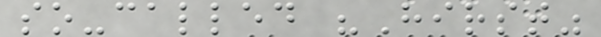so-called "Hirst"
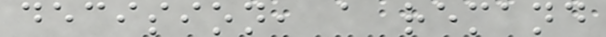decision, a remand
